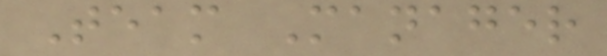Team Manager
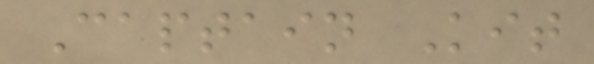Captain Kit
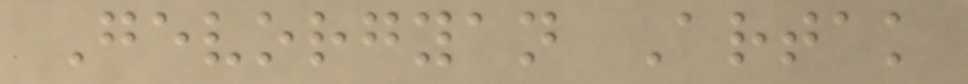Gevorgyan Artak
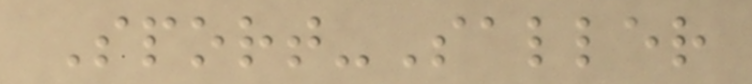Sport-Saller
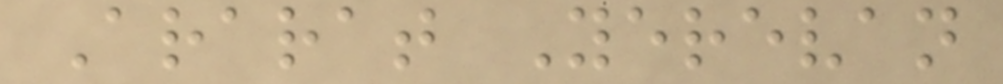Ararat Yerevan
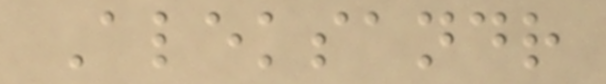Aleksandr
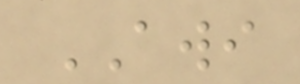AWI
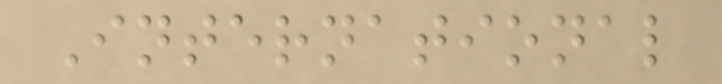International
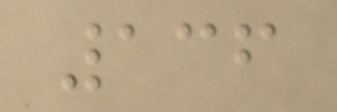136
